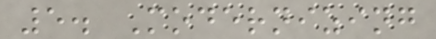5. Modernizing
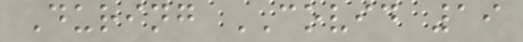During COVID 19
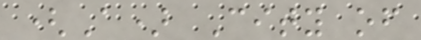(A) City of
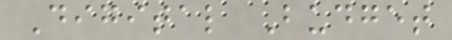Digital Budget
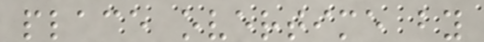place overtime by
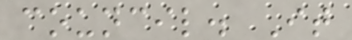council. It
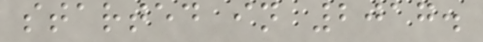started in 2017.
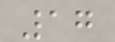17
